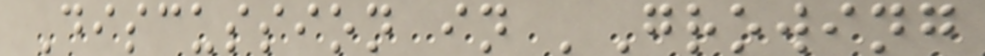Discussion in 'Growing
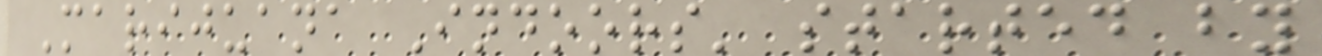Marijuana Indoors' started by
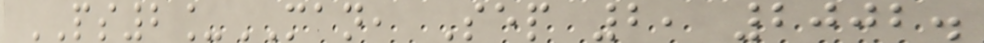PS2_MAN, Sep 2, 2002.
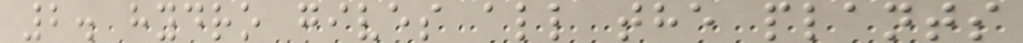2. hydro gives all the plants
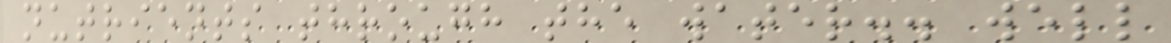nutrients through the water.. well
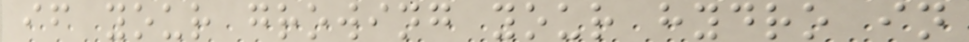if your growing your hydro in
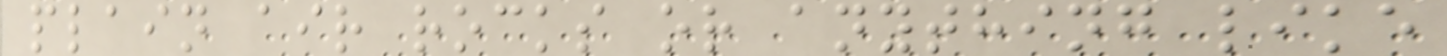plain air rocks or anything like
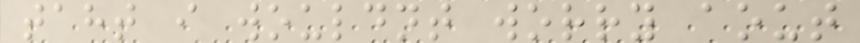taht i wouldnt worry aout
